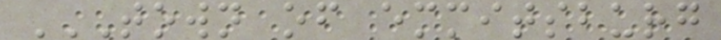TOWN OF EMMITSBURG
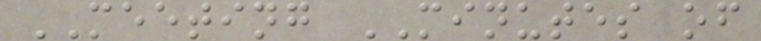MEETING MINUTES of
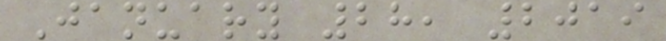January 28, 2019
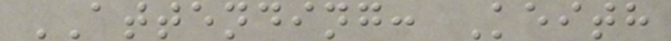ATTENDING: Keith
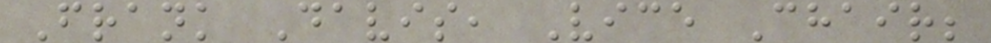Frank Davis, Vice Chair;
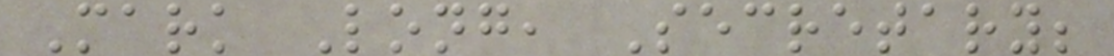Mark Long, Secretary;
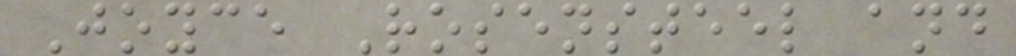Joyce Rosensteel and
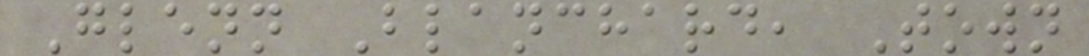Glenn Blanchard, Town
